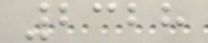2328
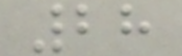28
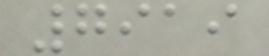7919
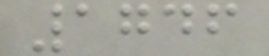1746
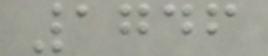1746
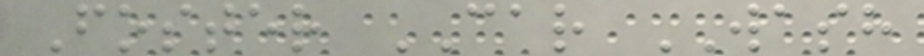Foster CAR WASH
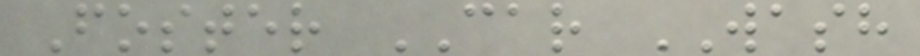Foster CAR WASH
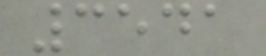3541
